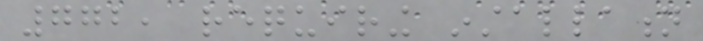772, requiring installation
